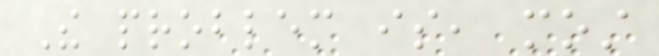The problem is, most
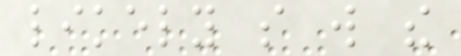likely so will the
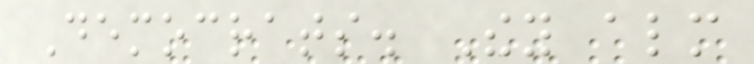Democrats. They almost
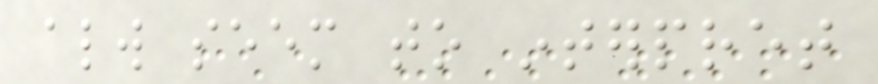always seem to interpret
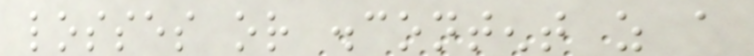losses or discontent as a
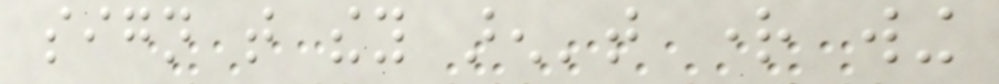sign that they aren't right wing
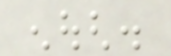enough.
